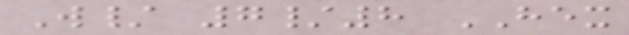W/ 7/8 HEX
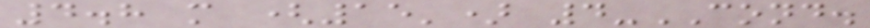4.8 m (15') 4-COND.
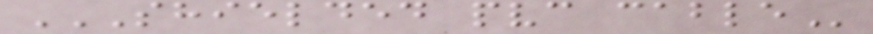SHIELDED PVC CABLE
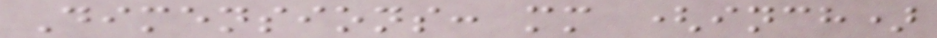Dimensions: mm (inch)
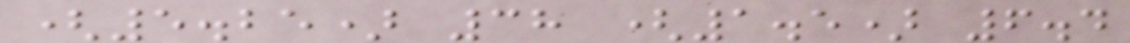(5.25) 38 (1.5) 6.4
